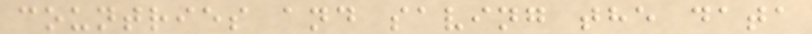countries and saving the data
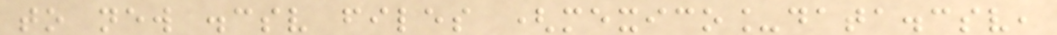to new .csv files (mexico_data.csv,
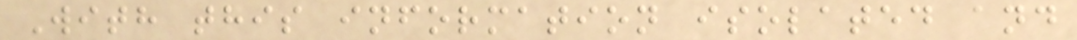With this information isolated and
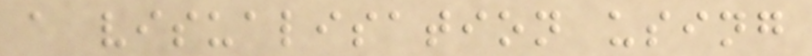a visualisation using
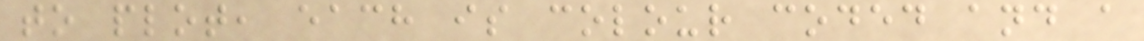to plot, each is colour coded and a
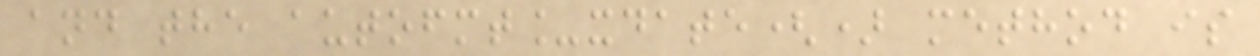and the autofmt_xdate() method is
